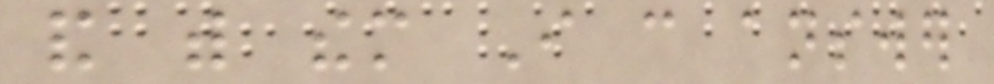and with them I can answer
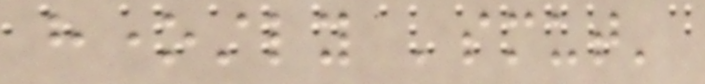honestly 'smut'
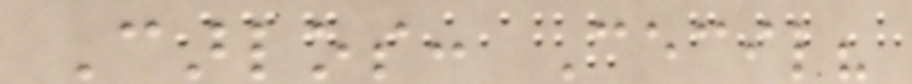Carlos: Cecil?
